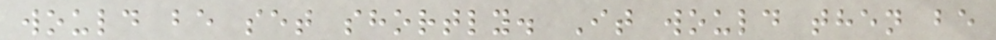would be set shortly. It would then be
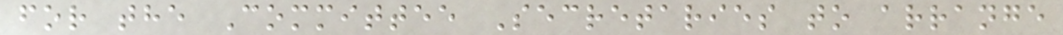for the Committee Secretaries to arrange
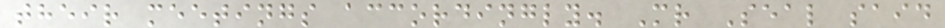their meetings accordingly. Mr Seal said
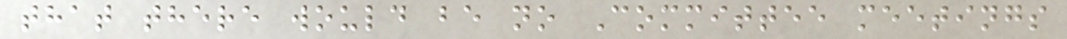that there would be no Committee meetings
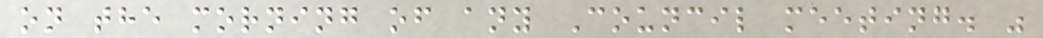on the morning of any Council meeting. "
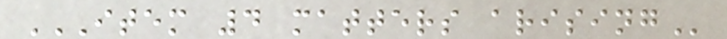ITEM 4 MATTERS ARISING
